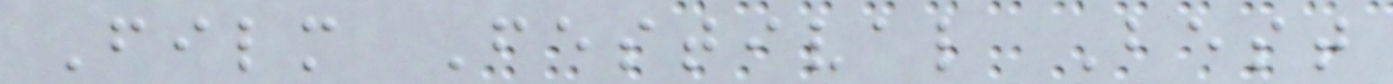Film Festival Best
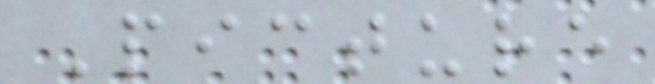Picture
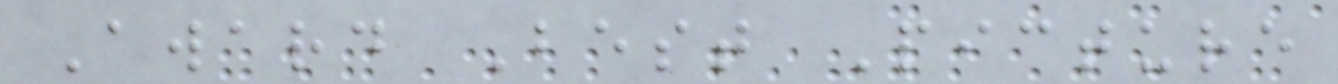Award Best Picture
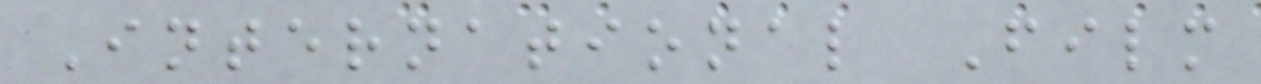International Film
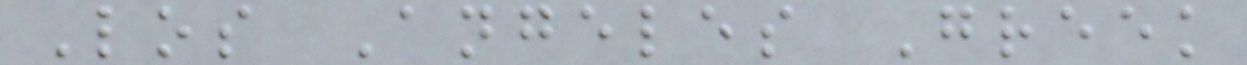Los Angeles Greek
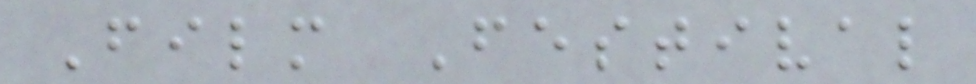Film Festival
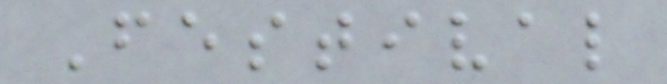Festival
